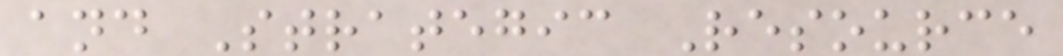and Strategic Resource
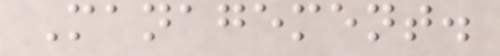Management.
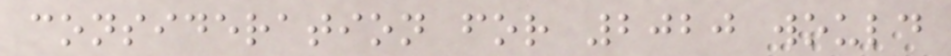consideration for 2020 would
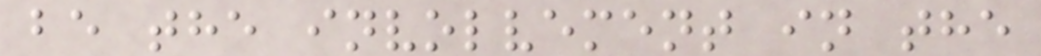be the involvement in the
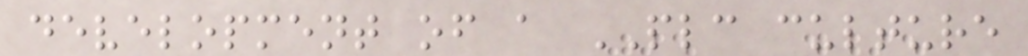development of a PLC culture
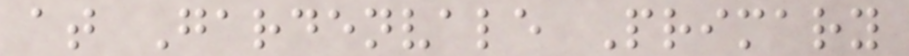at Gardenvale Primary
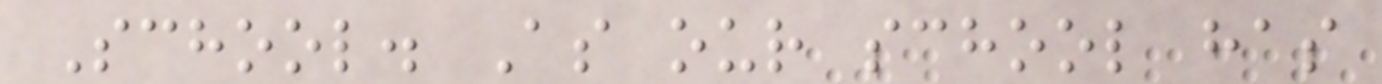School. As our school has
